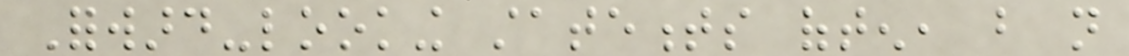Forward-looking statements often, but not
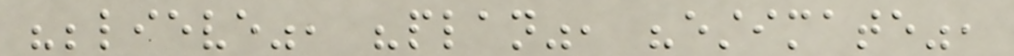"believe", "plan", "estimate",
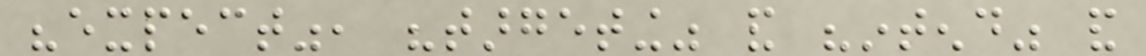"expect", "targeting" and "intend" and
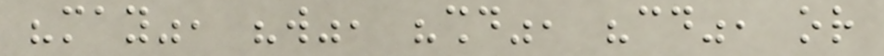"may", "will", "should", "could", or
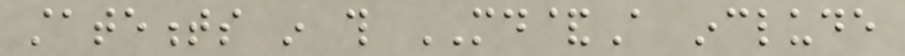statements in this MD&A include
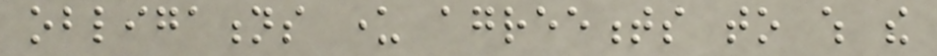obligations under agreements to which the
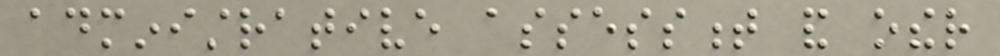administrative assessment and other
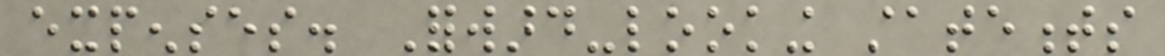expenses. Forward-looking statements
